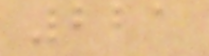221
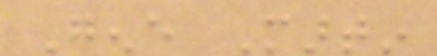Gene Martin
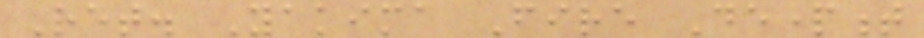Ret. Yakima Fire Department
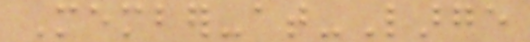Member-at-Large
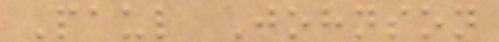Paul Johnson
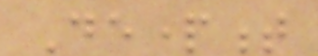Department
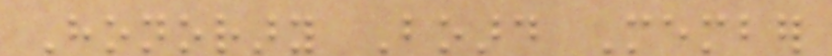Honorary Board Member
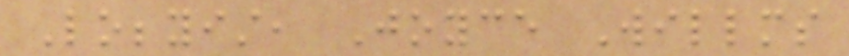Lobbyist, Joyce Willms
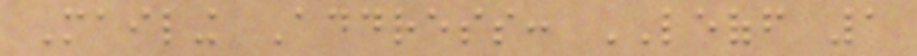Mailing Address: LEOFF 1
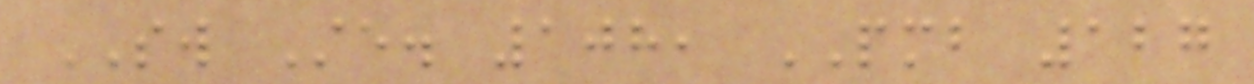SW Ste. 108, PMB 127
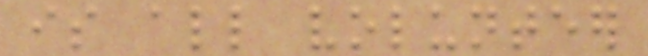is all volunteer
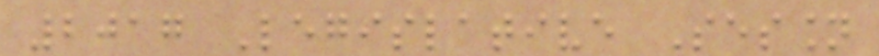2017 Legislative Session
